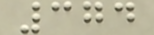374
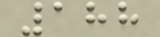188
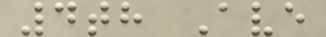4th Ave
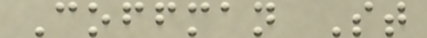Coffman St
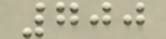700
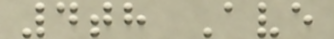4th Ave
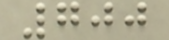700
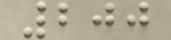200
